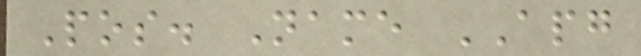Pos. Name APG
